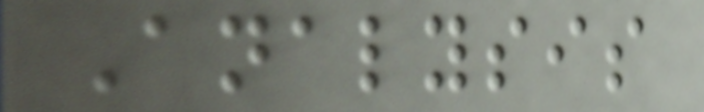Analysis
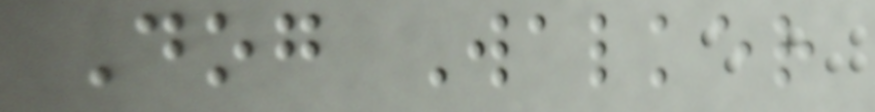Dog Walker
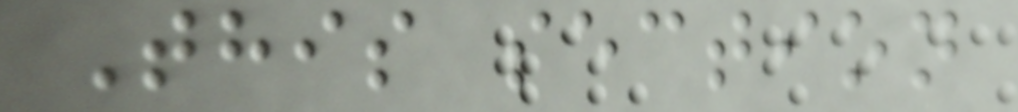This section
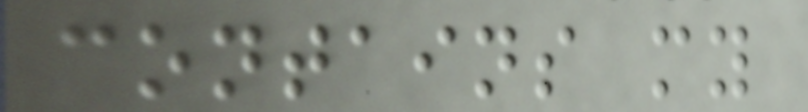contains my
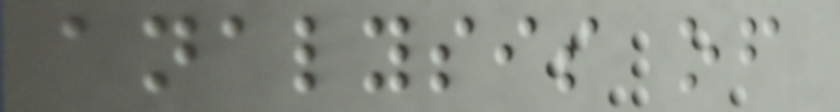analysis of
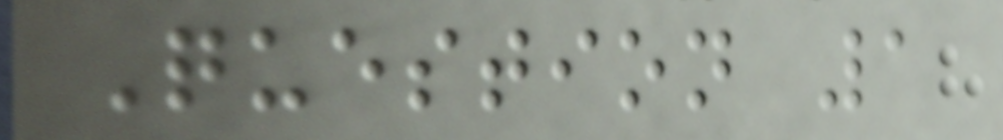Question 1
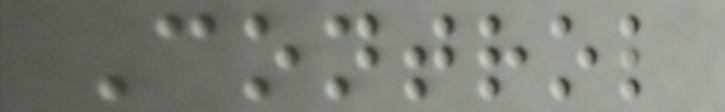Control
